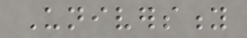University
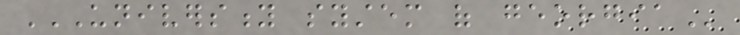UNIVERSITY SYSTEM OF GEORGIA
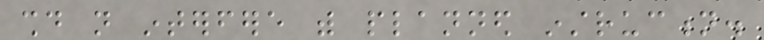should not interfere with planned instruction.
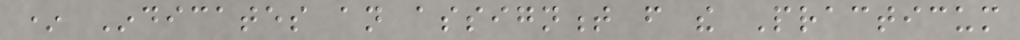* Indicates an assignment from the Practicum
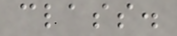class.
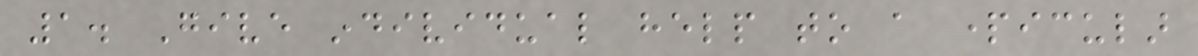1. Give individual help to a particular
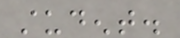student.
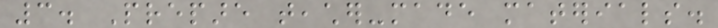3. Prepare teacher-made materials.
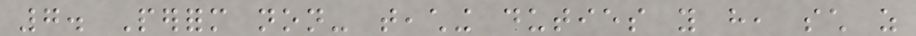7. Perform non- teaching duties you have, such as
